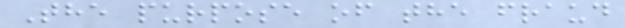The purpose of the fraud
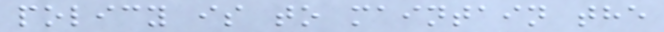policy is to maintain the
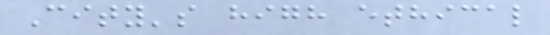City's high ethical
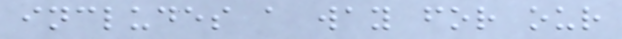includes a way for our
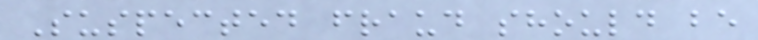Suspected fraud should be
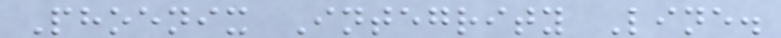Phoenix Integrity Line.
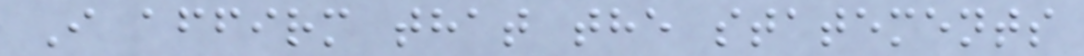I affirm that the statements
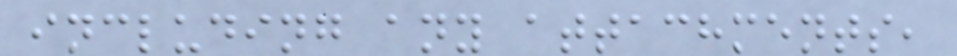including any attachments,
